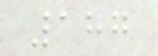187
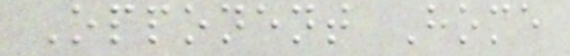Opponent Home
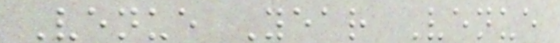Venue Year Venue
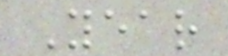Year
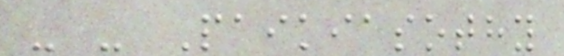- - Paikiasothy
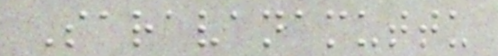Saravanamuttu
